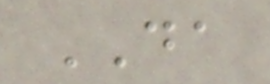DA
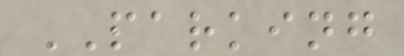PARKING
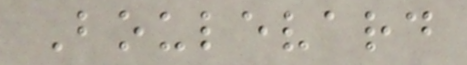Boulevard
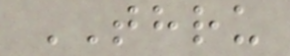THRU
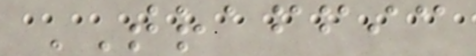TRAFFIC
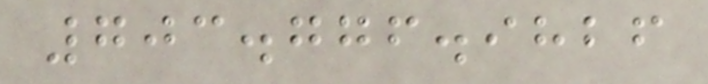703.776.9826
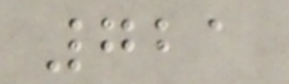721
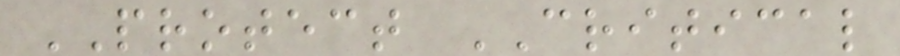PROTECT CRITICAL
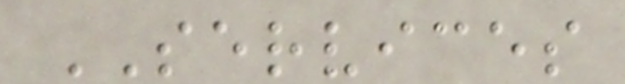SERVICES
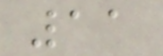11
